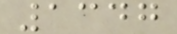1347
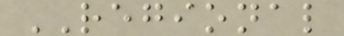REGIONAL
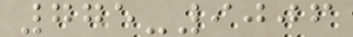775-9006
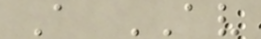A AV
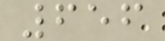656
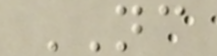NC
